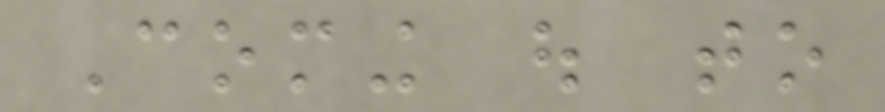Coming out to
